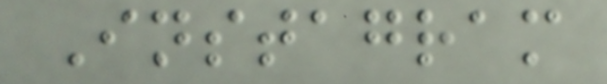Instagram
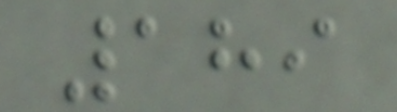189
